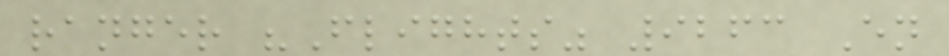ranger "Flights" 9263 En
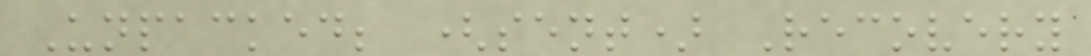Unpacked; (sent) Recovery
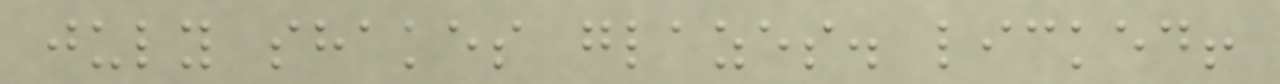july shakes glazes. licked!
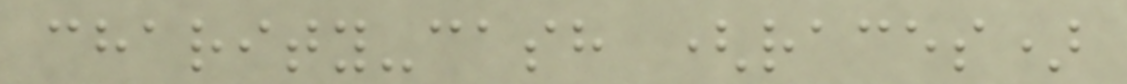charity-cash (races)
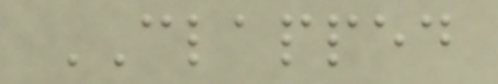CLAPPED
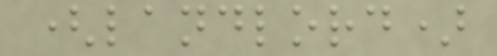(landlord)
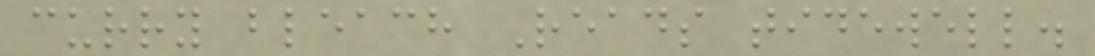curry bleach Reads tidewell.
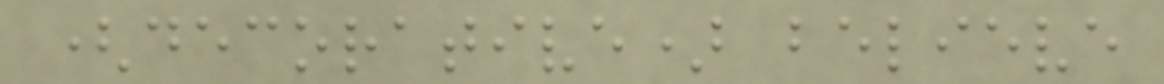(decorative) believe
